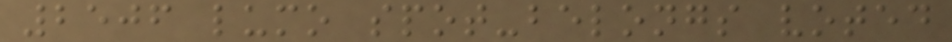2506 lumo spot-belongs voted
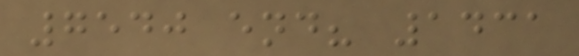7540 end? 1431
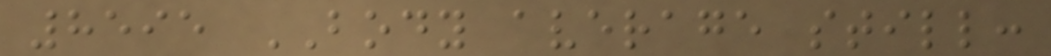8595 BODY average still:
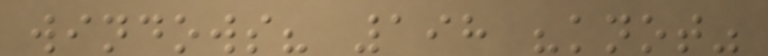windows? 198 "knot"
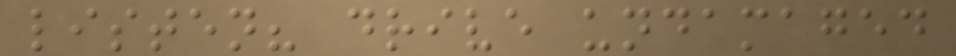listen? drive undamaged
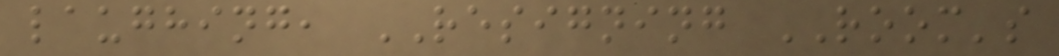laughing, RESIGNING ROOM's
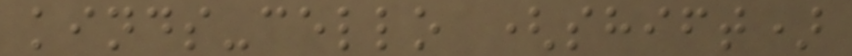kinds-cello (shift)
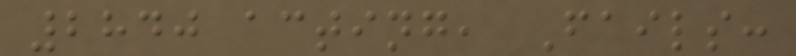2840 acting, Fails:
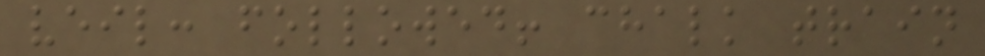veil: followed! chalk train
